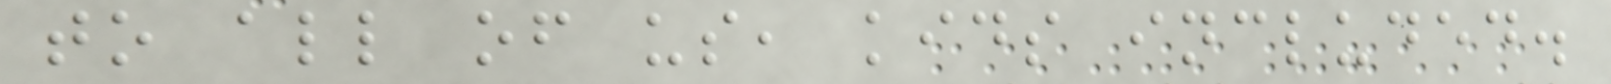to all of us, kids included.
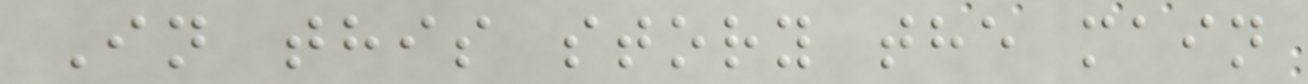In this story the main
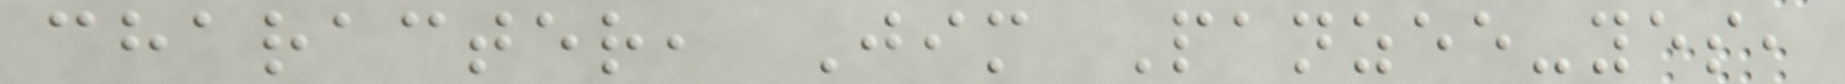character, Jim Panzee-yes,
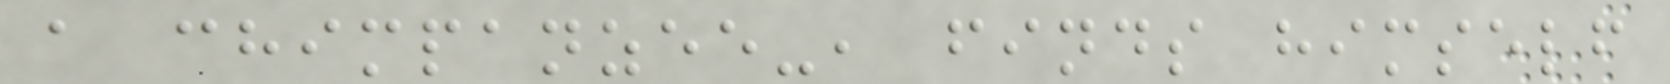a chimpanzee-, finds himself
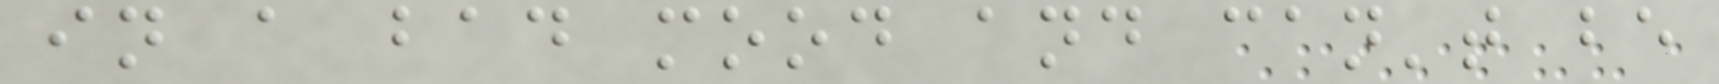in a bad mood and can't be
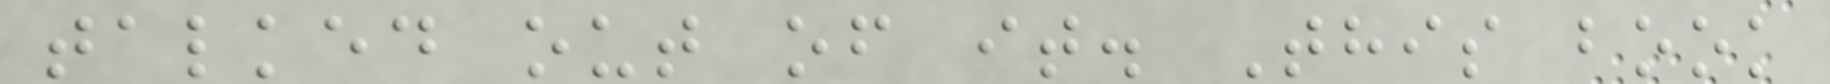talked out of it. This book
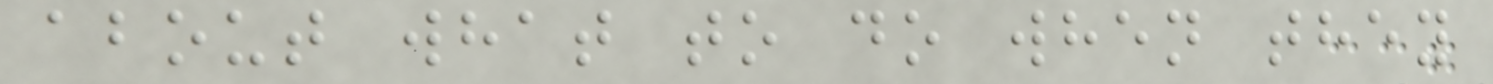about what to do when they
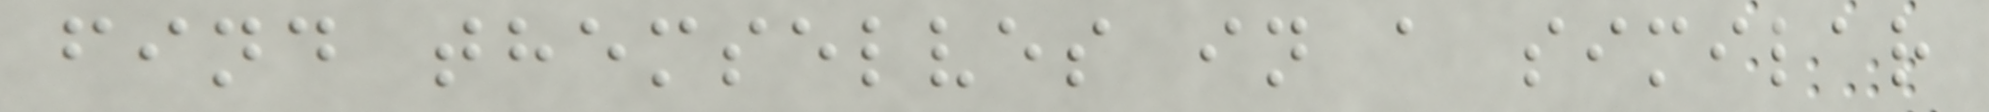find themselves in a similar
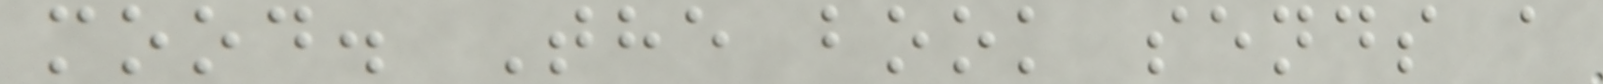mood. The book sends a
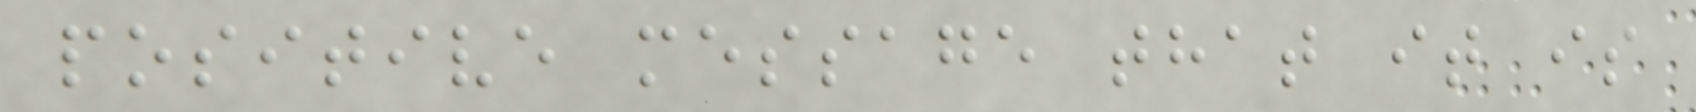positive message that it is
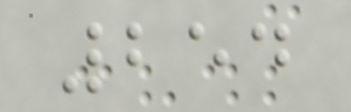254
